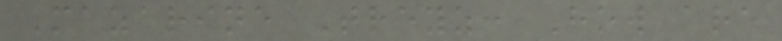Mazarine Treyz: How are
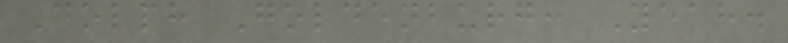Dolph Goldenburg: Yeah.
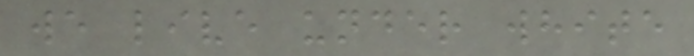we live under white
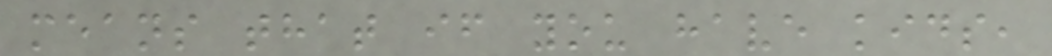means that if you have kids,
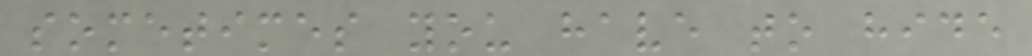sometimes you have to hide
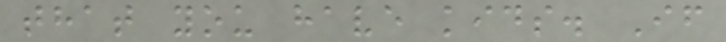that you have kids. If
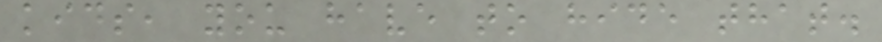kids, you have to hide that.
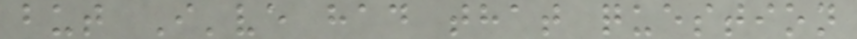but I've had that question
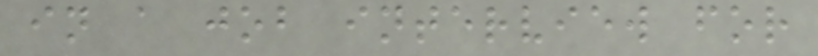in a job interview for
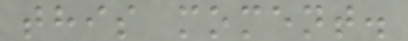this moment.
